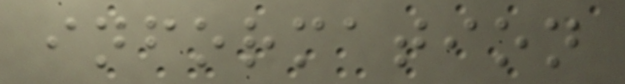information
